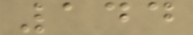144
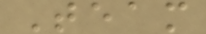Team
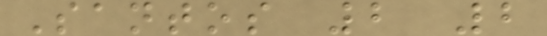Santos 2 2
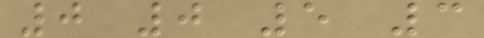0 0 5 3
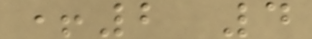+2 4
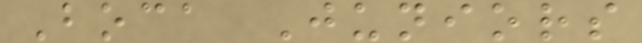Boca Juniors
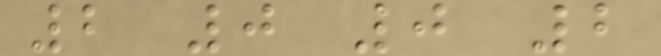2 0 0 2
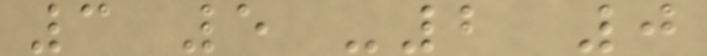3 5 -2 0
